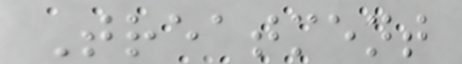Treatment
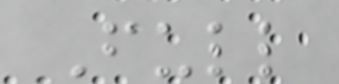Full
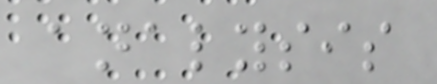analysis
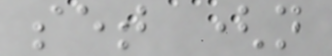set (n
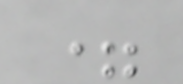=
